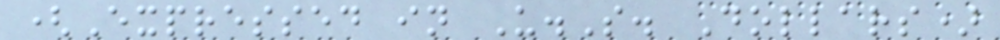(Expressed in U.S. Dollars)
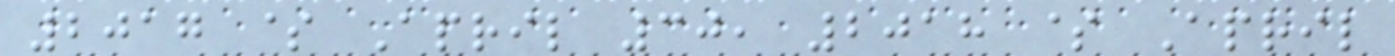2017 $ April 30, 2018 $ April
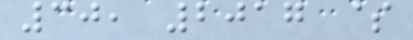30, 2017 $
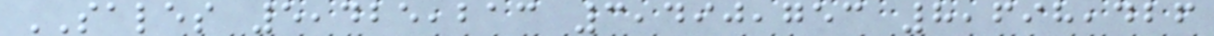SALES 5,425,213 3,490,753 8,698,426
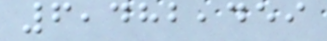6,482,459
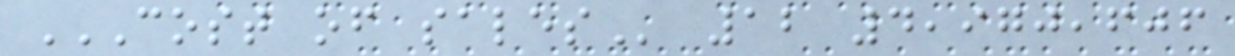COST OF SALES 12 4,970,606
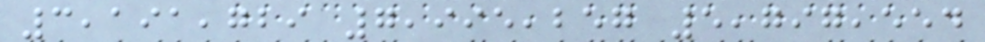3,191,729 7,995,257 5,797,554
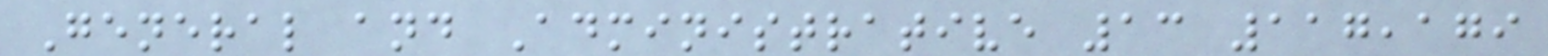General and Administrative 13 117,179
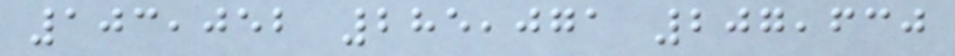103,052 285,071 207,630
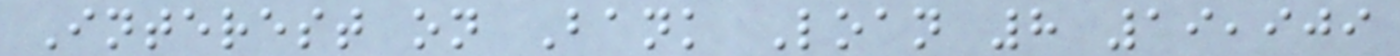Interest on Bank Loan 8 19,909
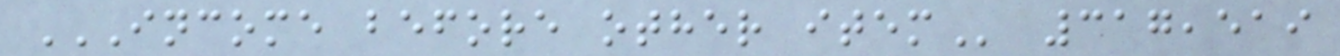INCOME BEFORE OTHER ITEM 317,519
